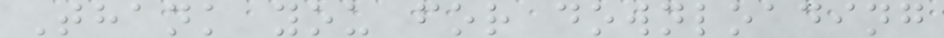Thank you for downloading
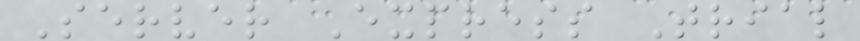Server Express Trial
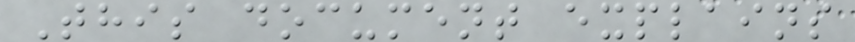This document explains
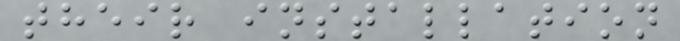their installation
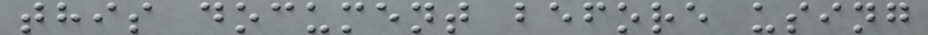this document before using
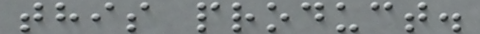this product.
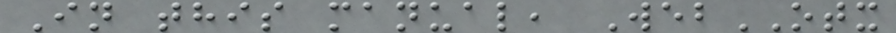In this manual, WebOTX
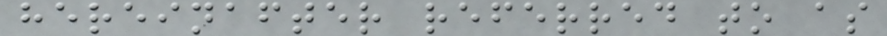hereinafter referred to as
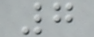7
